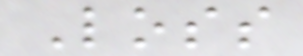Loss
